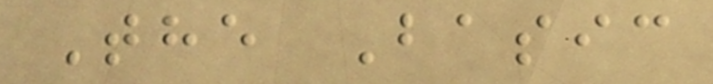The Basic
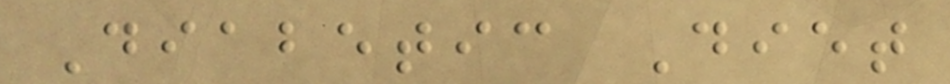Diabetic Diet
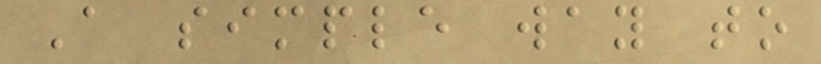A simple way to
